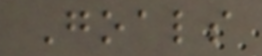Goals
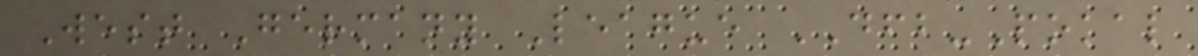West Germany League DFB-Pokal
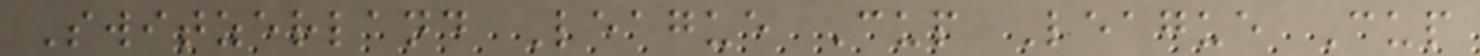Switzerland League Cup League Cup
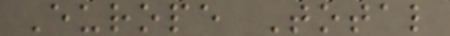Europe Total
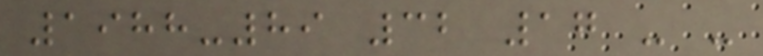1988-89 32 17 - -
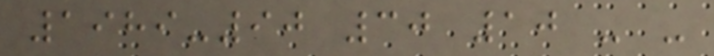1989-90 30 10 - -
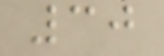30
